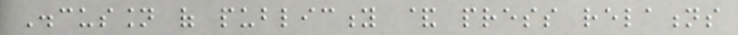Discussion of publicity & press relations
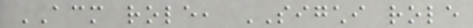ACM role, SIGCHI role
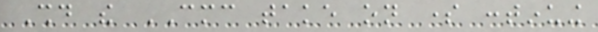Should the CMC take on some continuing
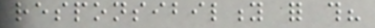responsibility for this?
